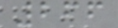266
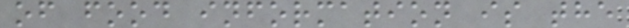of food information is the
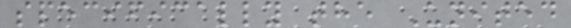specifically the United
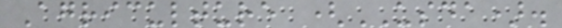Agriculture (USDA).
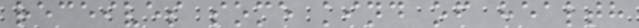receives some kind of health
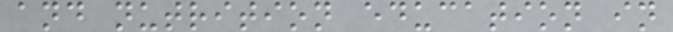and nutrition education in
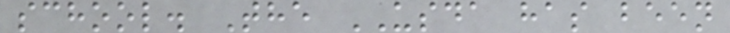school. The USDA has been
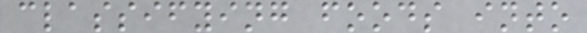classifying foods into
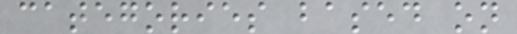categories based on
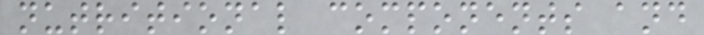nutritional components and
